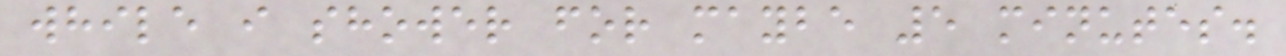while i shower for maybe 5 minutes.
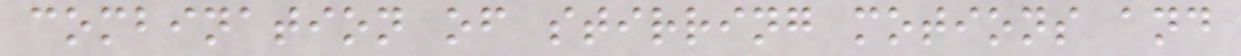combination of stirring motions and
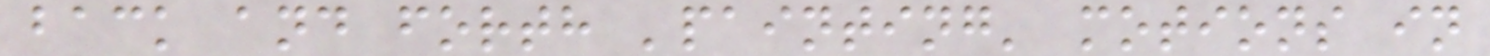back and forth 'painting' motions in
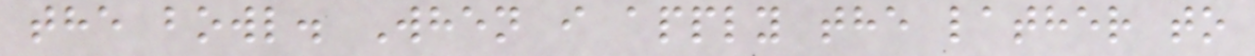the bowl. When i apply the lather to
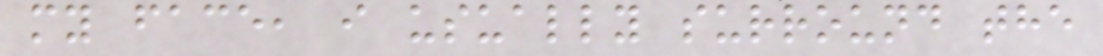my face, i usually surround the
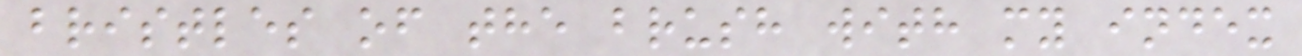bristles of the brush with my index
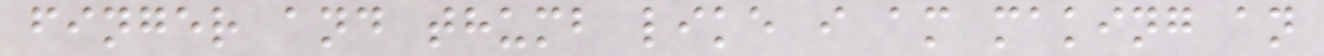finger and thumb like i am making an
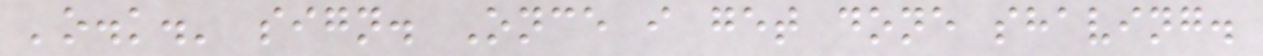'o.k.' sign. Once i get done shaving.
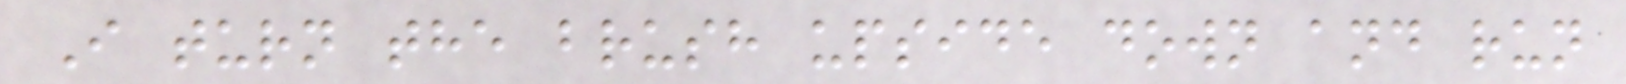I turn the brush upside down and run
